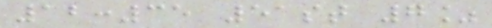12:35 51st 7%
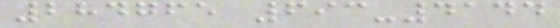284765 693-4144
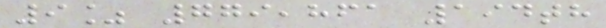9% 779,861 194th
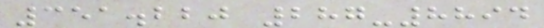351.220 287-8894
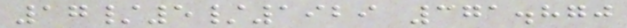17/5/1929 371.870
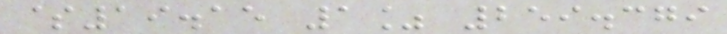$19.15 1% 259.379
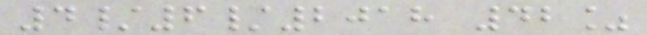4/6/2018 42%
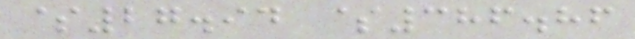$27.94 $386.86
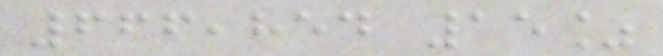666,854 15%
